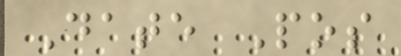Date Pos
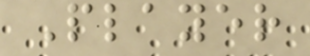Player
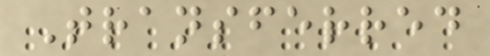Transferred
